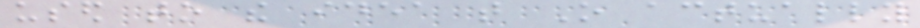used to the idea that O actually
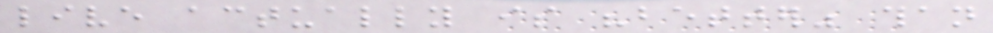live actually is "better" than
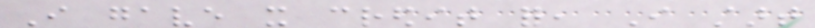I gave it credit for, I start
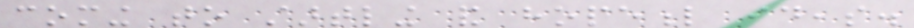coming to startling and hopeful ideas.
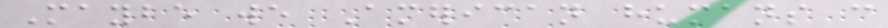Maybe we American humans can
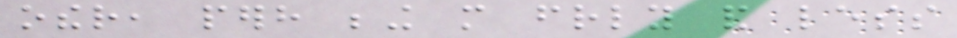other, perhaps being more friendly and less
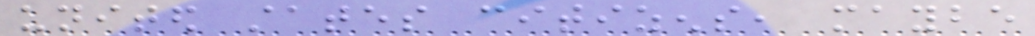united states citizens, maybe
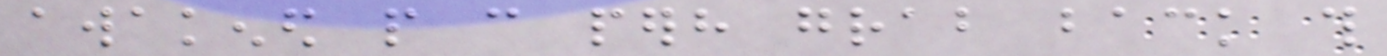awakened people can perhaps grab back this
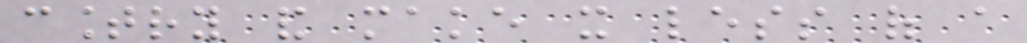country and make it less of a
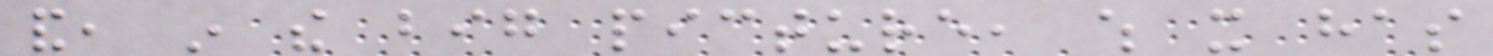and, in the big picture, which it has
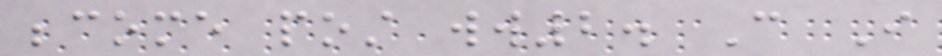become post ww2. Can I
